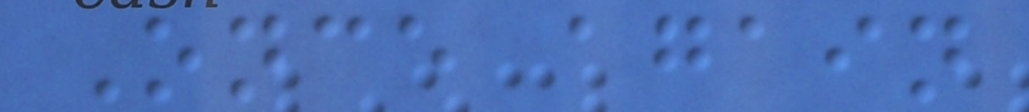Once again
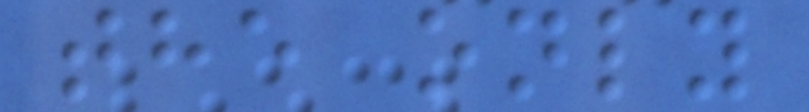the only
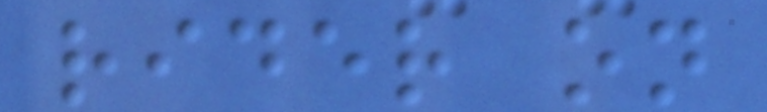rider on
